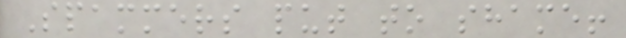Spammers put to shame!
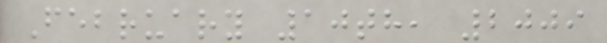February 10th, 2009
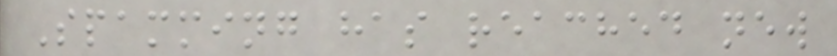Spamming has reached new
